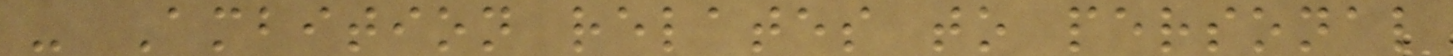- Ambition relates to personal
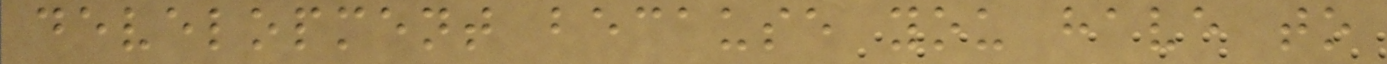development because you have to
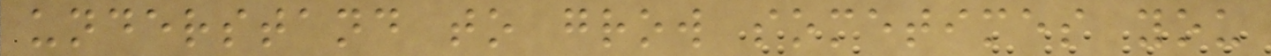understand to grow sometimes you
